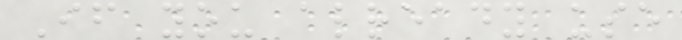If you already use
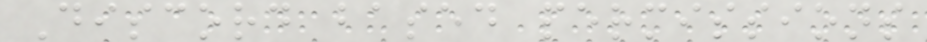Discord based permissions
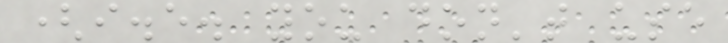(i.e. you don't use
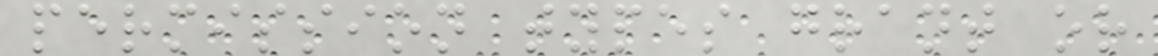permission types grant or
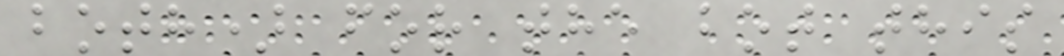both) for the bot this
